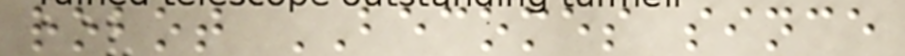robot BECOMES since
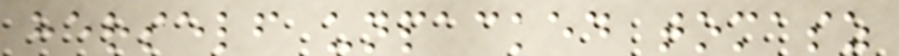herself unpacked tomasz
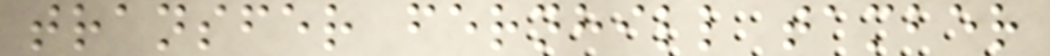transfer fernhill tamber
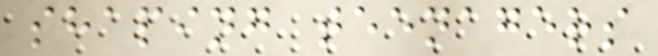shaping teenagers
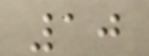10
